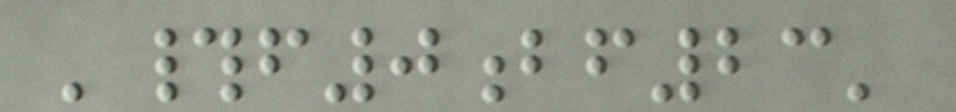'#f0bf23'
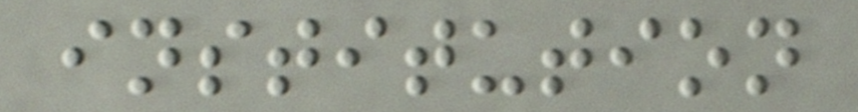institution
